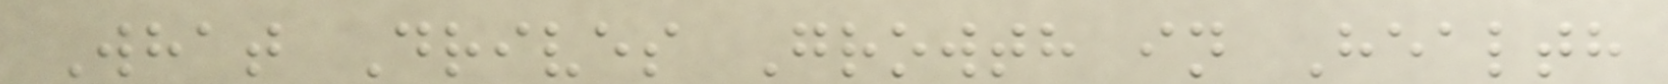What Drives Growth in Health
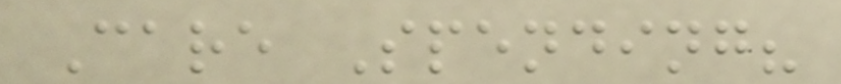Care Spending?
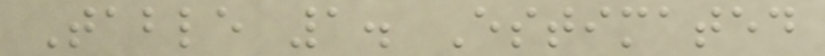Table 1. Estimated
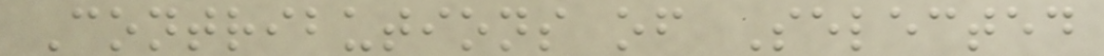Contributions of Selected
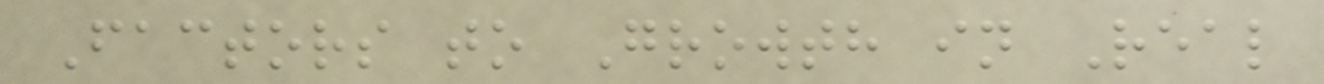Factors to Growth in Real
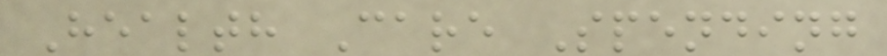Health Care Spending
